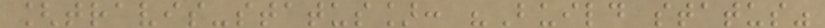[travis-status]: "Build status"
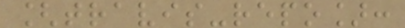[travis-repo]:
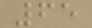65
